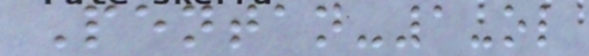Pentan-1-ol
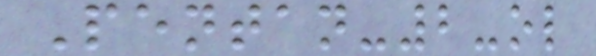Pentan-2-ol
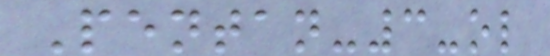Pentan-3-ol
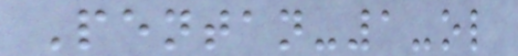Pentan-1-ol
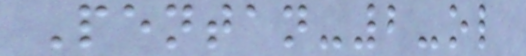Pentan-2-ol
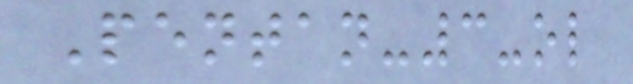Pentan-3-ol
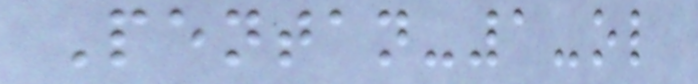Pentan-1-ol
